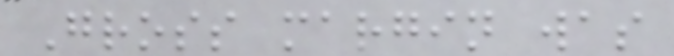Gross margin was
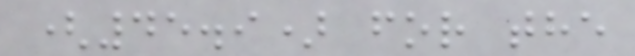(45.9) for the
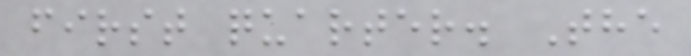first quarter. The
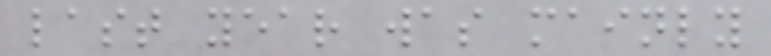last year was mainly
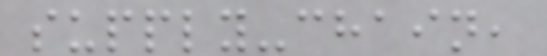supply-chain,
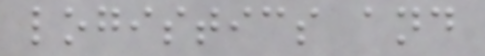logistics and
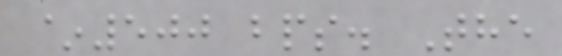~500 bps. The
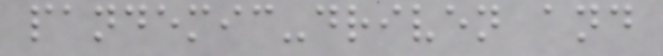pandemic-driven and
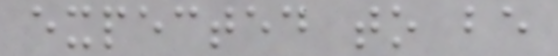expected to be
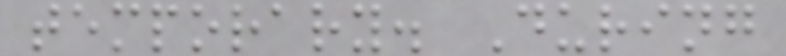temporary. During
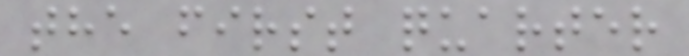the first quarter
